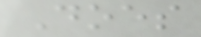Does
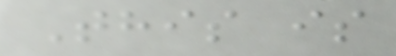This is
